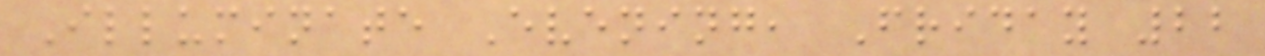Illuminate Evening, Friday 22
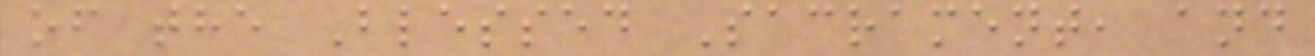of the Blessed Sacrament, and
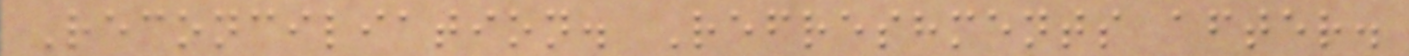Reconciliation. Refreshments after.
